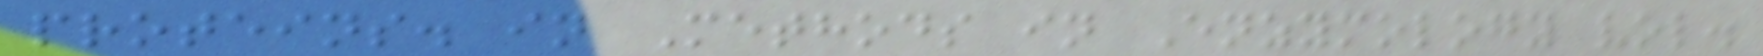proteins. in Methods in Enzymology vol.
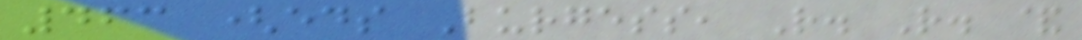463 (eds Burgess, R. R. &
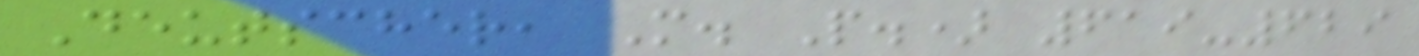Deutscher, M. P.) 619-629
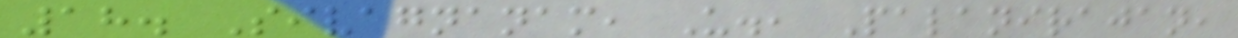18. Sivagnanam, U., Palanirajan,
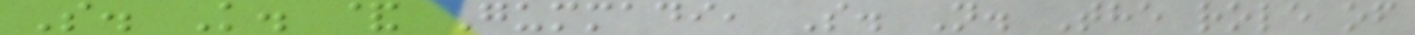S. K. & Gummadi, S. N. The role of
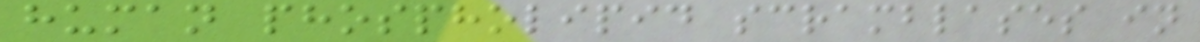human phospholipid scramblases in
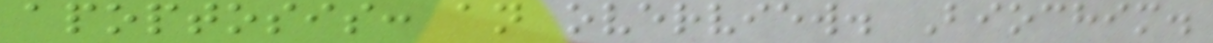apoptosis: an overview. Biochim.
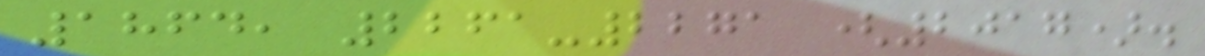1864, 2261-2271 (2017).
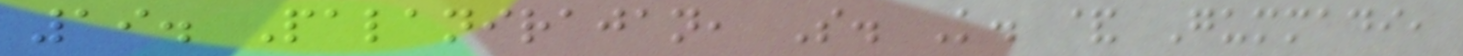19. Palanirajan, S. K. & Gummadi,
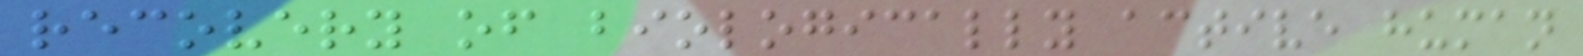recovery of biologically active human
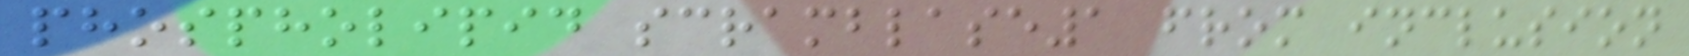phospholipid scramblase1 from inclusion
